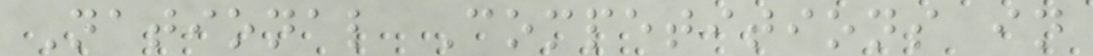National Competitions in
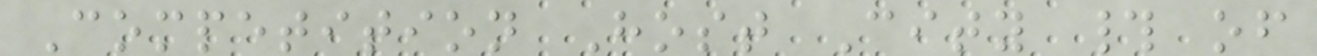Competition Host City # of
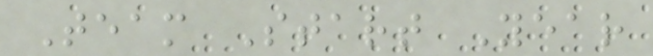Team Start Year
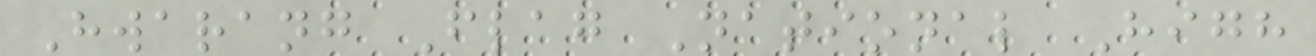Hwarang Flag National High
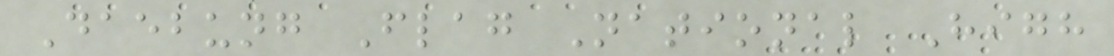Daebung Flag National High
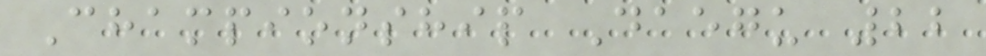Championship Daegu 22
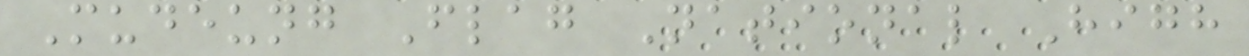Mudeung Flag National High
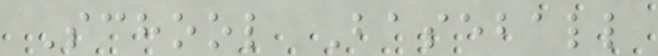School Baseball
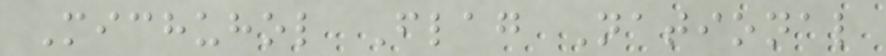Michuhol Flag National
